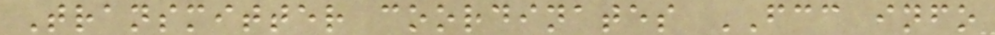Transmitter coordinates FCC info
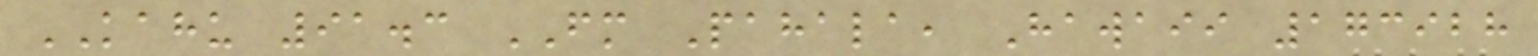KAHU 91.3 FM Pahala, Hawaii 173928
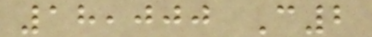18,000 C2
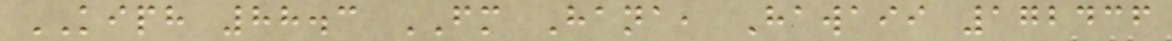KIPH 88.3 FM Hana, Hawaii 172436
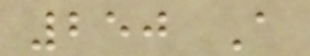250 A
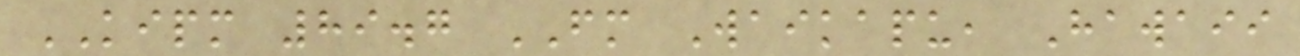KIPM 89.7 FM Waikapu, Hawaii
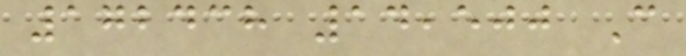172438 14,500 C
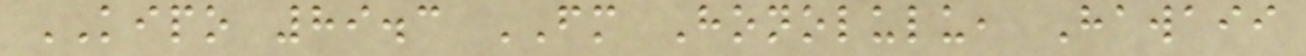KIPO 89.3 FM Honolulu, Hawaii
